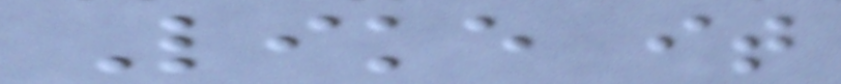Like it
